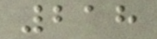218
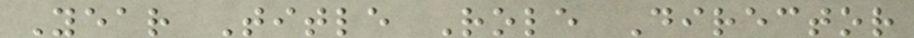Year Title Role Director
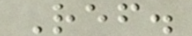Ref.
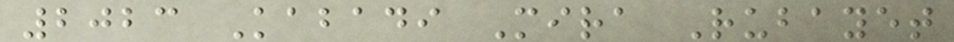2023 Kabadi Mira Rubayet
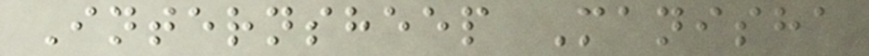Internsheep Manisha
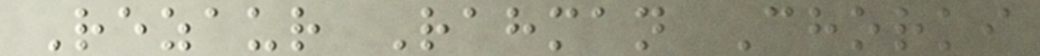Rezaur Rahman Chorki
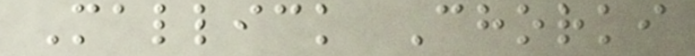Mallick Chorki
